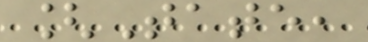[Tate,
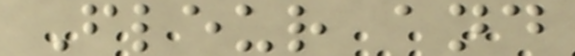Fleur and
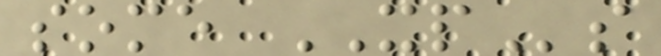some XPs
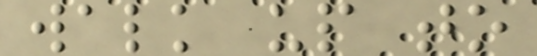walk up to
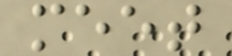meet
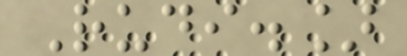Rudi.]
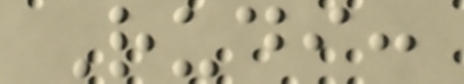Rudi:
